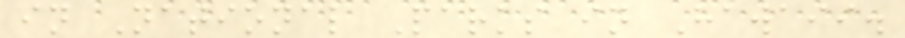in National Parks in Hawaii.
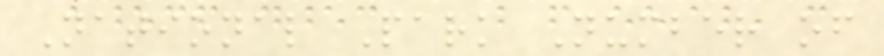National Park Number of
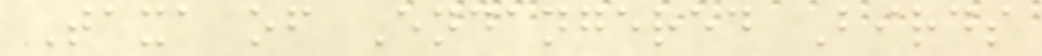Taxa of Endangered Birds
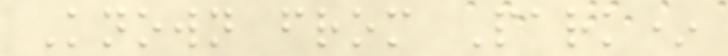Known from Park*
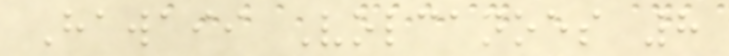Hawaii Volcanoes 8
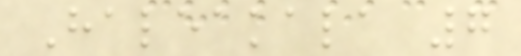Haleakala 7
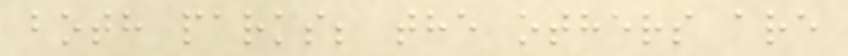both parks; the others are
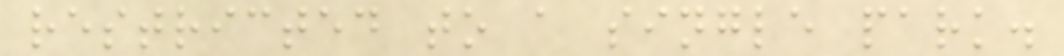restricted to a single park.
